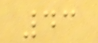43
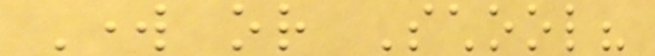Work or School?
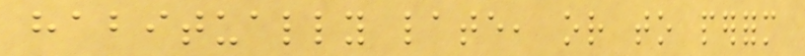habitually late, or to perform
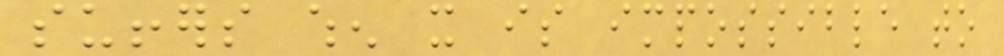suffers when it is impossible to
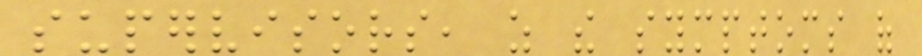supervisors, as the symptoms of
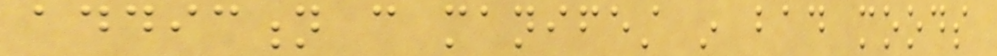addiction can manifest in bad moods
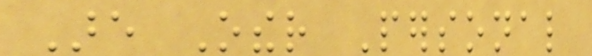Are Other Personal
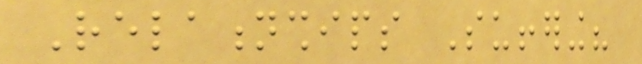Relationships Suffering?
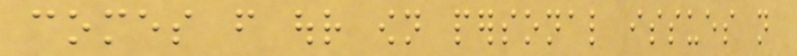comes from our own personal issues not
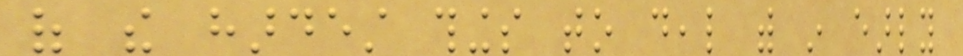of the hardest things to deal with in early
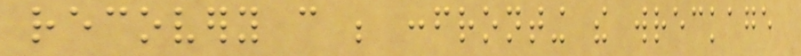recovery can be confronting the wreckage
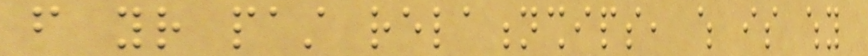from your past relationships, which is why
